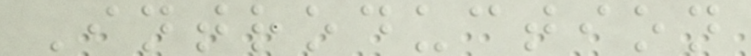Introduction
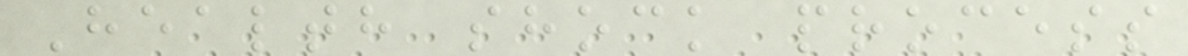Health shock process
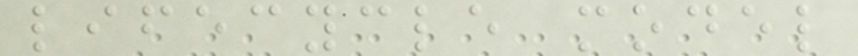lifecycle model
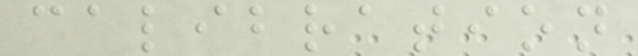calibration
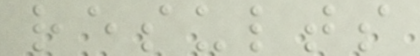results
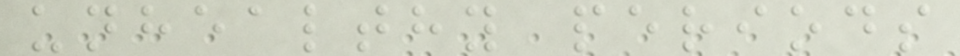unhealthy periods
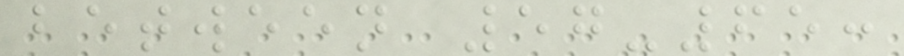between 57-65:
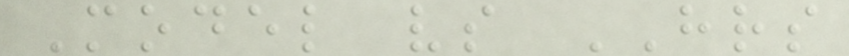Model vs HRS
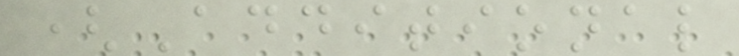(Additional
